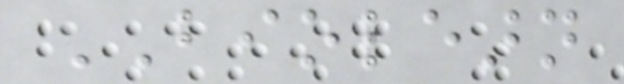BIOLEARN
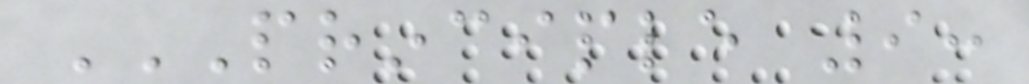PRINCIPLE 9:
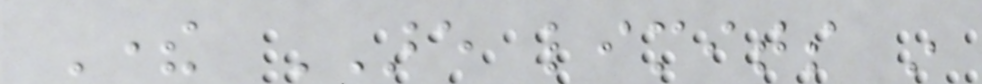There ARE limits in
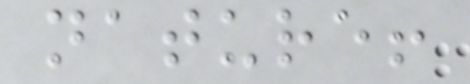nature!
